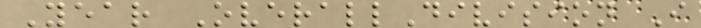Year OverallDivision I
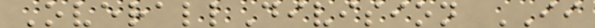OverallDivision II
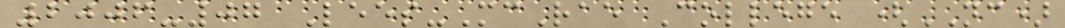2006-07 Lees-McRae College (NC)
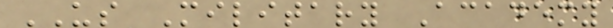US Military Academy
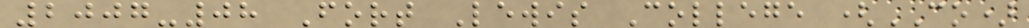2007-08 Fort Lewis College (CO)
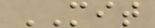MIT
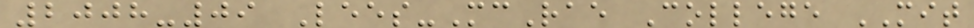2008-09 Lees-McRae College MIT
